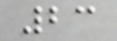23
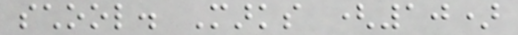school. Marks (10)
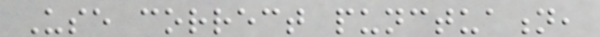Use correct punctuation,
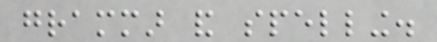grammar and spelling.
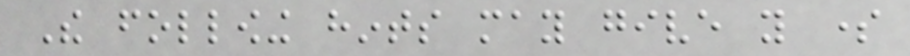The following hints may give you some
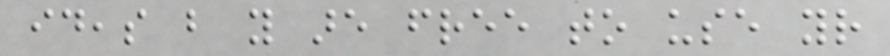ideas but you are free to use your
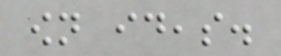own ideas.
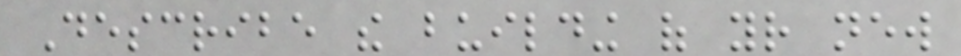Describe the building of your new
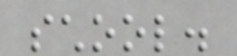school.
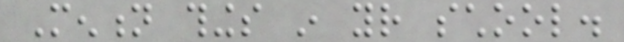Mention things in your school.
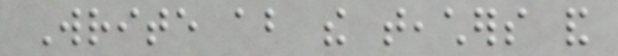Write about the teachers and
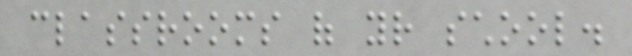classrooms of your school.
